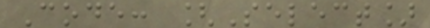Code: [Select]
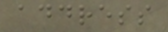address
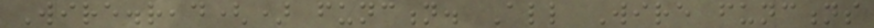Wire.read() function. All Wire functions
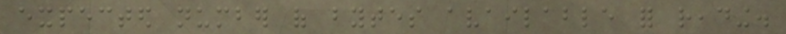expected number of bytes available for reading.
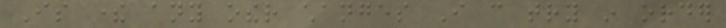Is there any other changes I can try in order
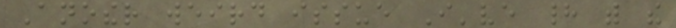Another weird issue I've had with the
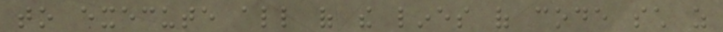to execute all of the lines of code such as
